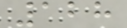128
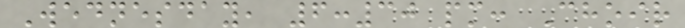Wednesday, 6:30 pm: Choir
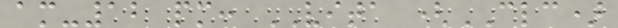am-12 pm: VITA (CLC)
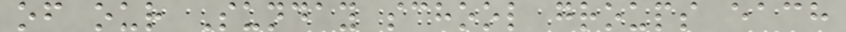of our Sunday school groups each
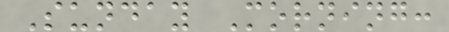Sunday Morning:
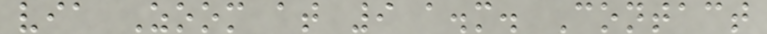via Zoom at 9 a.m. Contact
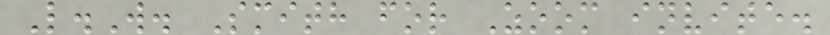L.W. Smith for Zoom invite.
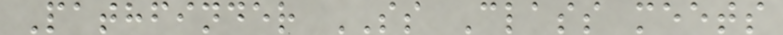Pathfinder SS Class meets
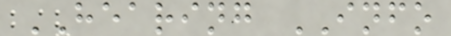HEARING INFO
